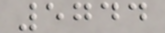5744
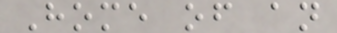Home of an
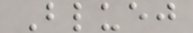Bluej
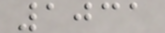1031
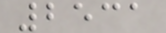2531
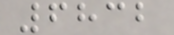6832
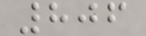806
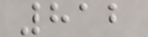812
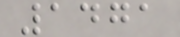1471
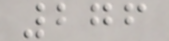276
